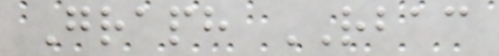Graph RBAC
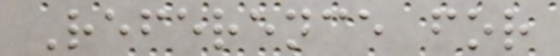Reference for
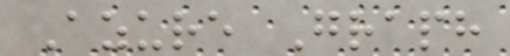Azure Graph
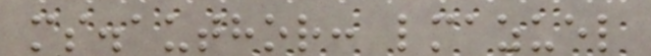ms.author: lmazuel
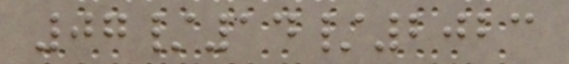07/14/2023
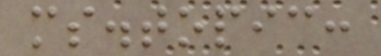ms.topic:
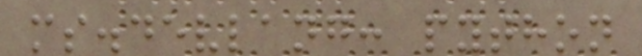ms.devlang: python
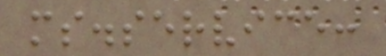ms.service:
